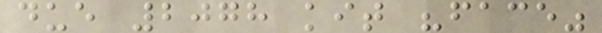due 2078 kit "face"
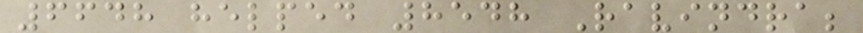6648 helped 8548 Ravindra;
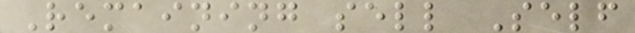Remaining sell Self
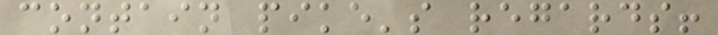contain pike's regards!
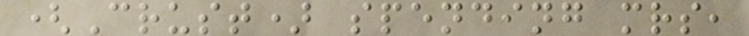(Crust) spending mrs,
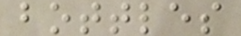bottles
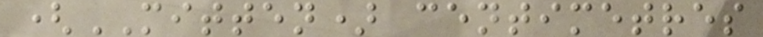(MITTEN) centimetres
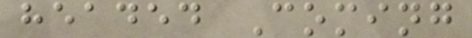headed Coming
